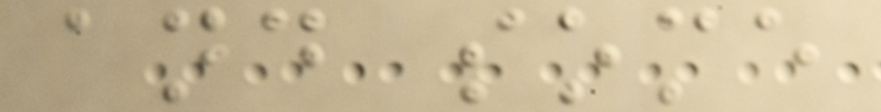and some
